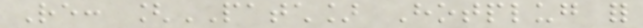Re: [PATCH] Hotplug for
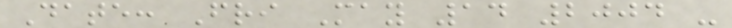Date: Fri May 14 2004 -
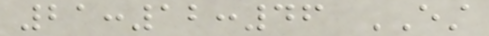21:12:46 EST
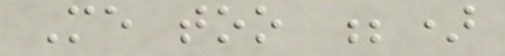Me too ;)
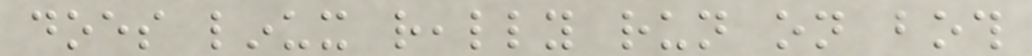does linux really run on both
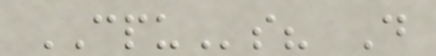CPUs? Do
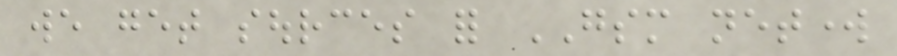we get sources for GSM network
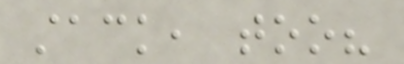stack, too?
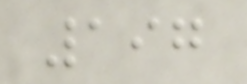197
